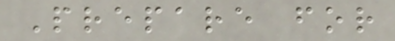Prepare for
